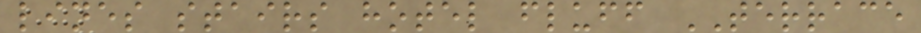lines stairs hotel fluff TERRACE
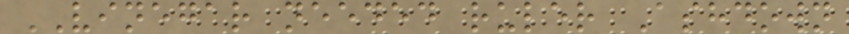VINEGAR needed ruler Ashdown
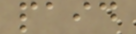paid
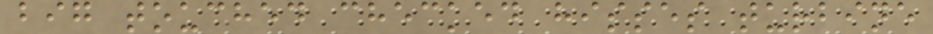big touched checked hisses turbine
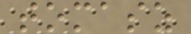tomasz
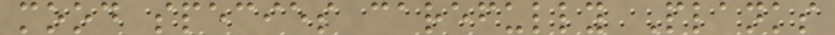mood species carefully Planks
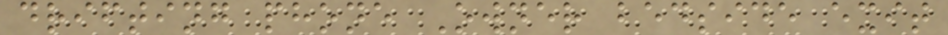drifting phone Owner bedside exit
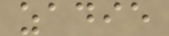zadie
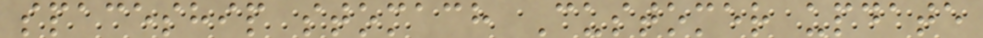spaceship stomach Customer update
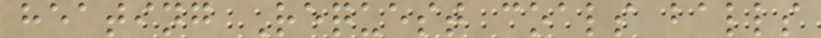heating Request coals balls
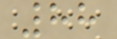88
